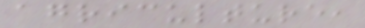agriculture,
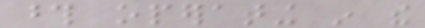those operating in the
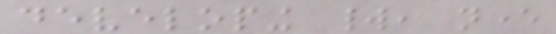developing world, never
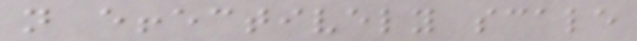not effectively scale
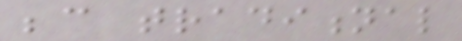because traditional
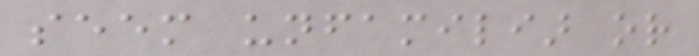seem unfamiliar or
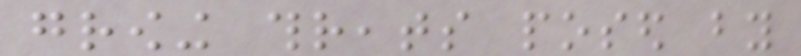growing threats posed by
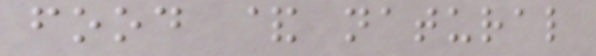food & natural
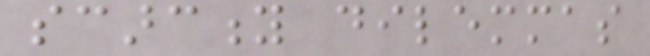scarcity dilemmas
